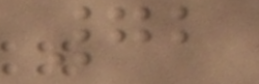72
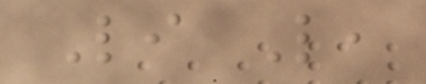Li L,
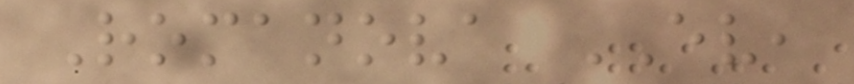Romanova EV,
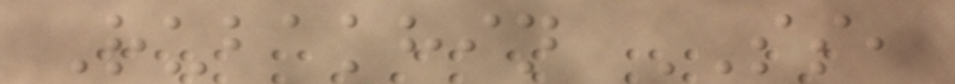Rubakhin SS,
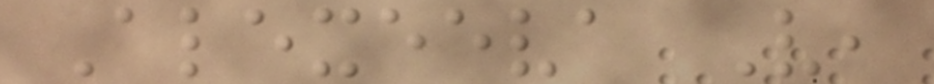Alexeeva V,
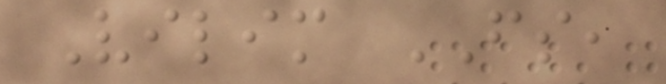Vilim FS,
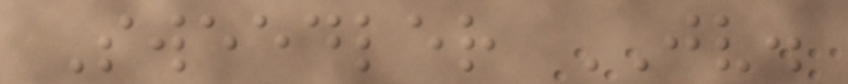Sweedler JV.
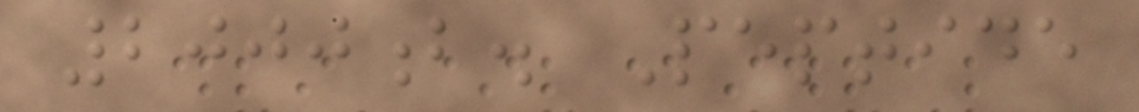2000b. Peptide
